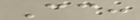Cc:
